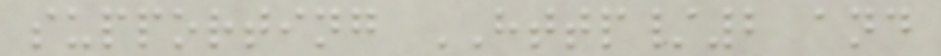supporting HTTP/2 and
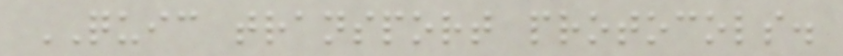QUIC transport protocols.
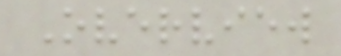Overview
